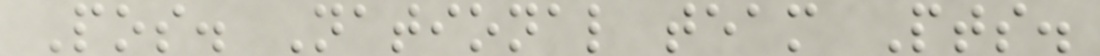Pos. National team Pts.
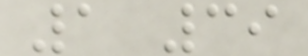1 39
